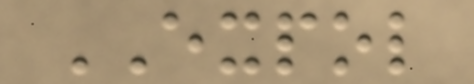EXPOL
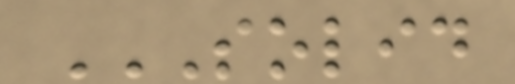SOLID
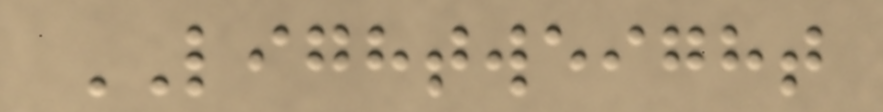LIGHTWEIGHT
